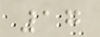17
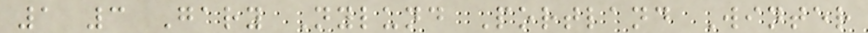1 3 Gary Nylund Portland Winter
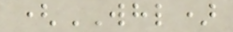(WHL)
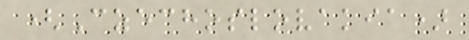(Czechoslovakia)
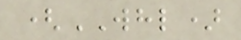(WHL)
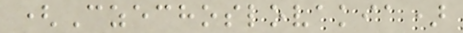(Czechoslovakia)
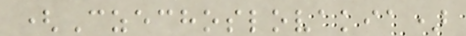(Czechoslovakia)
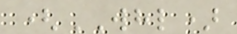(WHL)
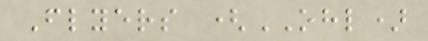Flyers (OHL)
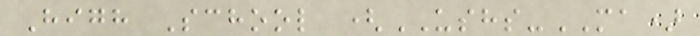High School (USHS-MA)
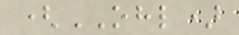(OHL)
